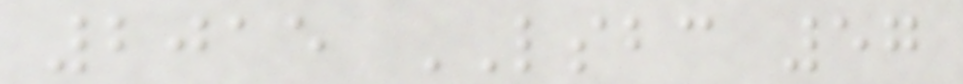2015 LSBC 57
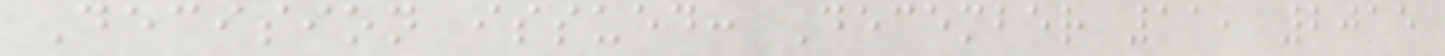Decision issued: December 11, 2015
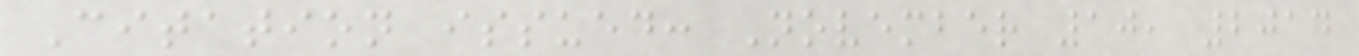Citation issued: November 10, 2014
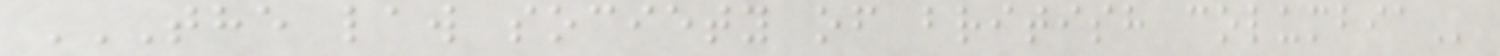THE LAW SOCIETY OF BRITISH COLUMBIA
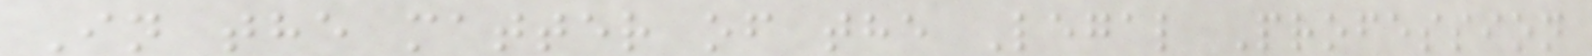In the matter of the Legal Profession
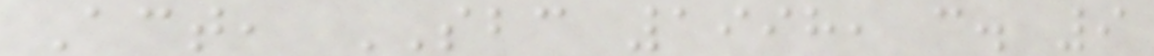Act, SBC 1998, c. 9
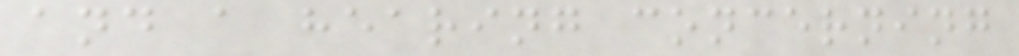and a hearing concerning
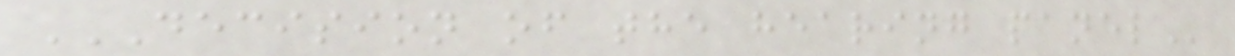DECISION OF THE HEARING PANEL
